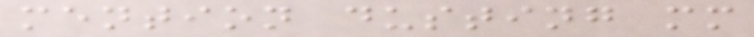mention dusting mm
